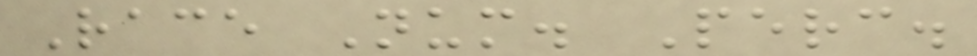Race Num. Perc.
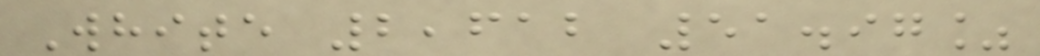White 2,612 51.97%
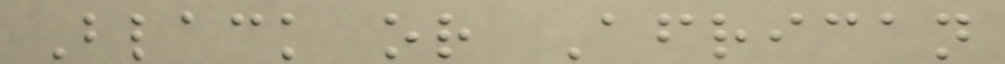Black or African
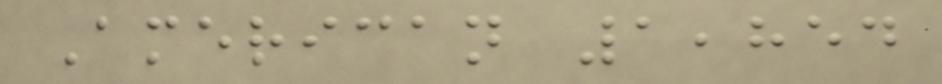American 1,854
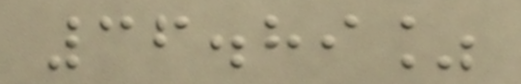36.89%
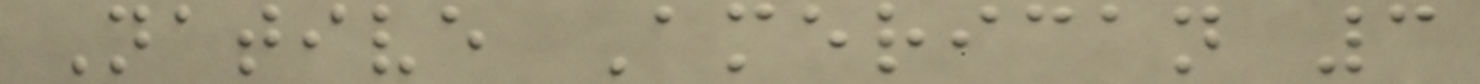Native American 3
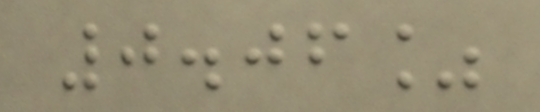0.06%
